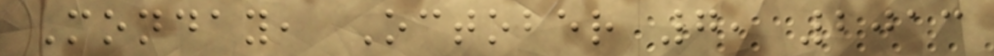Monday, October 7, 2013
